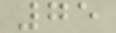75
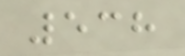538
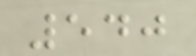540
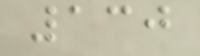130
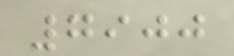7900
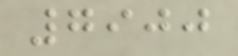7900
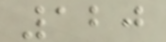120
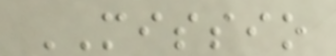MISSIO
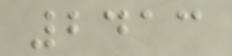2413
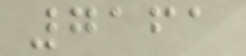7161
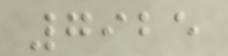7925
